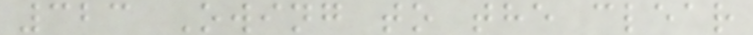323 Owing to the clear
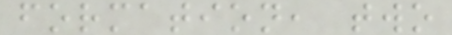formation, two
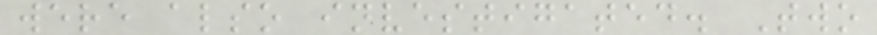were also investigated. Two
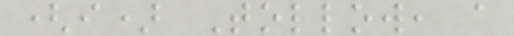(i) Tollow, a
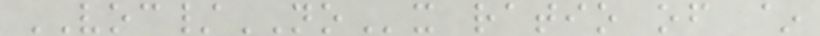VOC/NOx ratio of ~
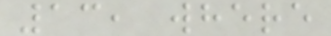13, where
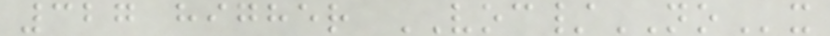327 higher VOC/NOx
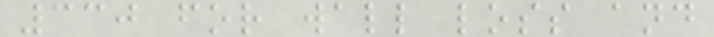330 for wall loss and
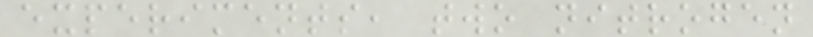experiments, two nitrogen
